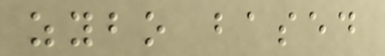zybo based
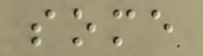some
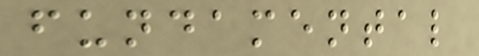fundamental
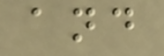and
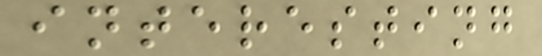interesting
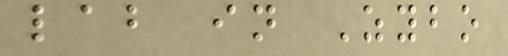lab in Zybo
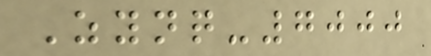Zynq-7000
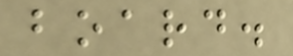board.
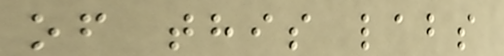of this labs
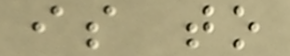is to
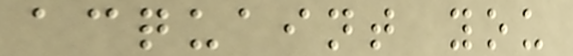acquaint you
